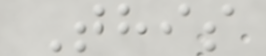This
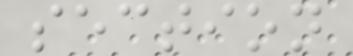section
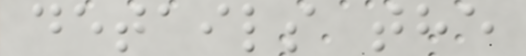details the
